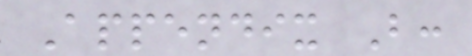Appendix B:
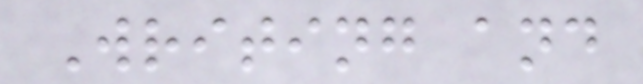Writing and
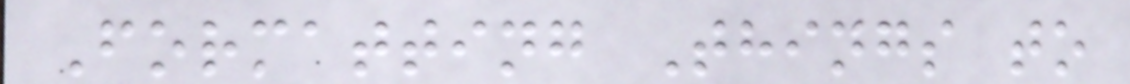Formatting Things to
